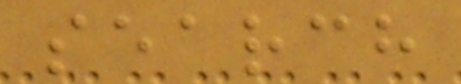search
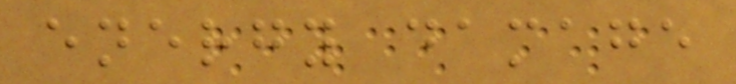energy damage
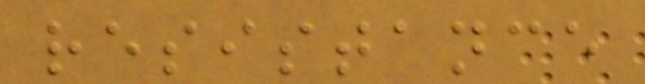resistance
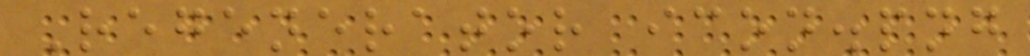Regenerator icon.png
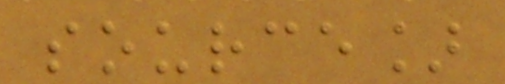source]
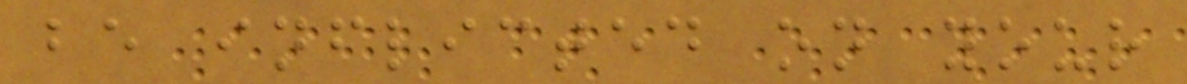be inflicted on your
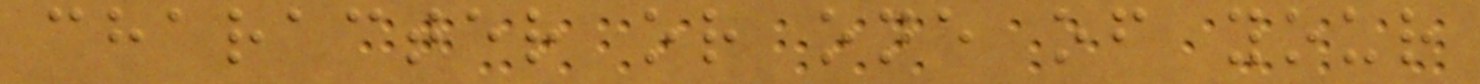character or one of your
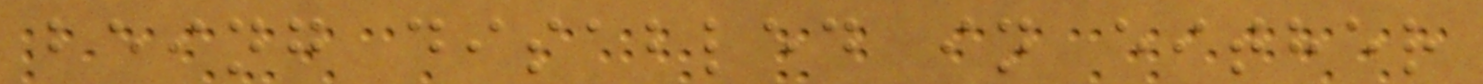being disabled in either
